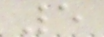5
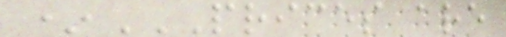*PRICES ARE
